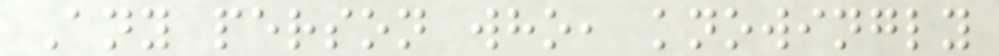Any person who, knowingly
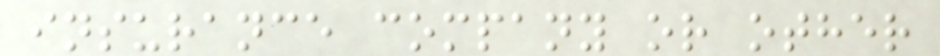insurance company or other
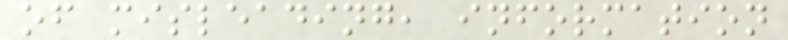of misleading, information
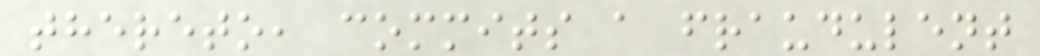thereto, commits a fraudulent
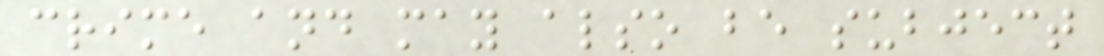crime and may also be subject
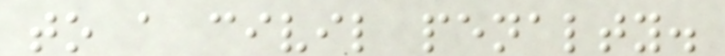to a civil penalty.
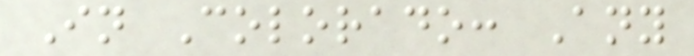In Colorado: Any
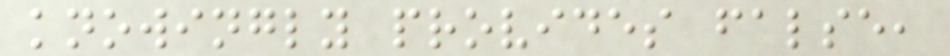knowingly provides false,
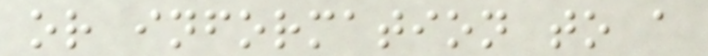or information to a
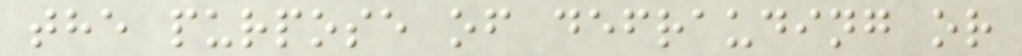the purpose of defrauding or
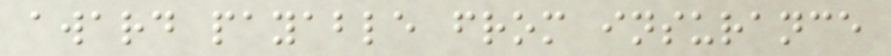award payable from insurance
